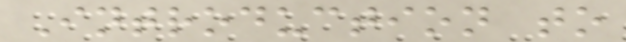Introduction to
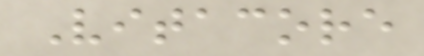Vitacore
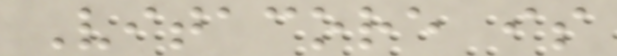Vitacore is
